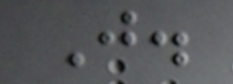J.
